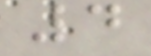4
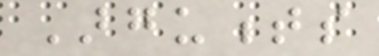Arguments
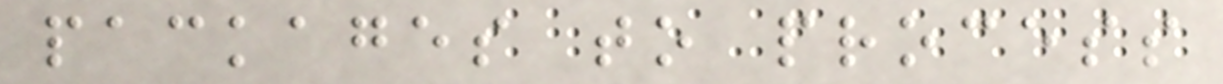packages to process
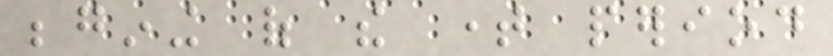begining of the time period
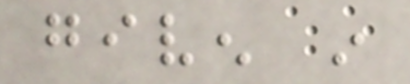given in
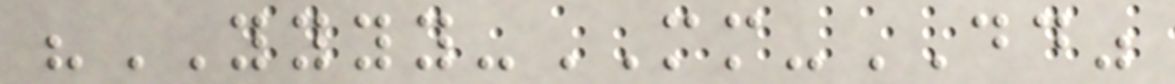"YYYY-MM-DD"
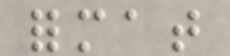format
